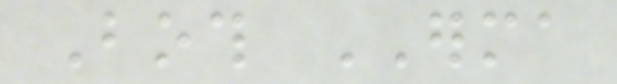Both ERMA
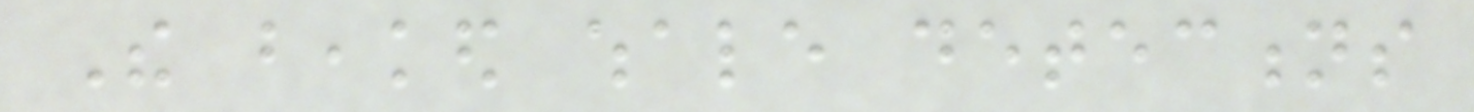The beaked whale detections
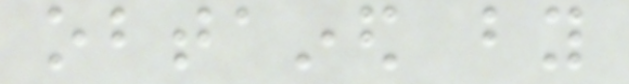obtained by
